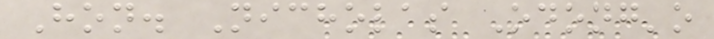Hon. Nicholas Odong'o
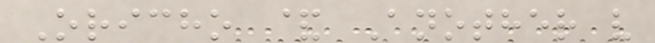Oricho & Another v
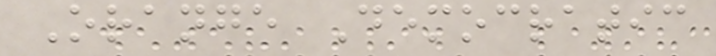Orange Democratic
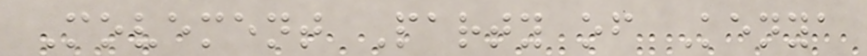Movement Party of Kenya
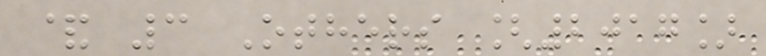& 3 Others [2017]
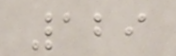129
